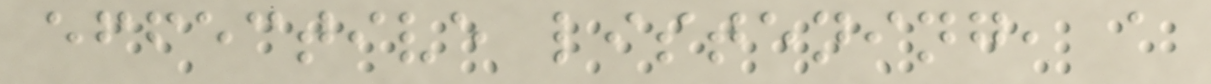effective listening, a
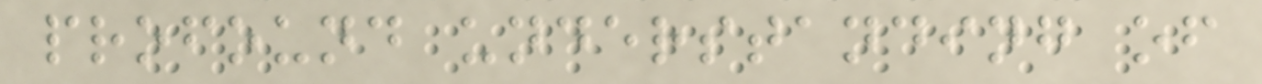profound understanding of
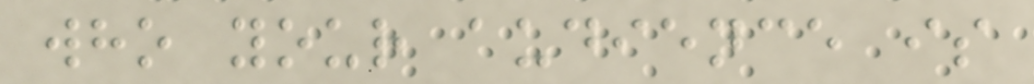who your audience is
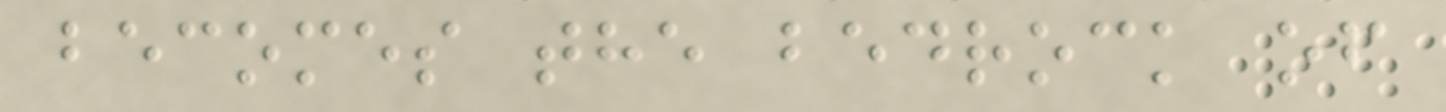becomes the bedrock of
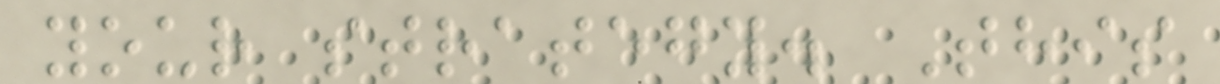your strategy. This
